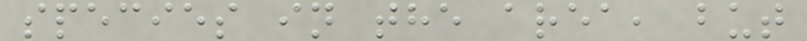species in the area, but
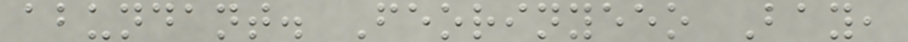abundant. Feorinyeeo Bay,
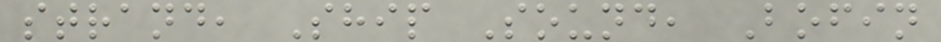strand, Ship Sound, Bofin
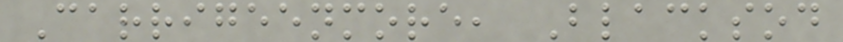Carrigeenmore, Blacksod
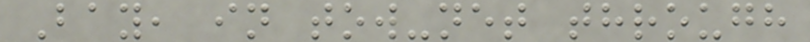Bay, in tow-net through
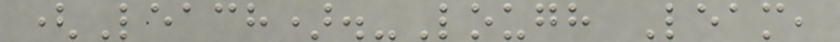(Leach).-Lough Leam,
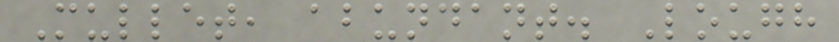Mullet, abundant. Lough
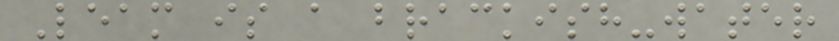Leam is a brackish-water
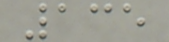135
